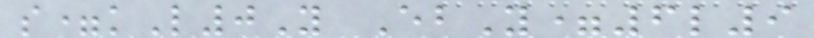s=kL0Y EbY=6l9
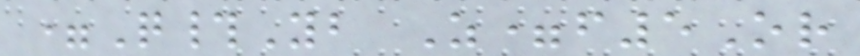=Q#Yb Z=f5Or
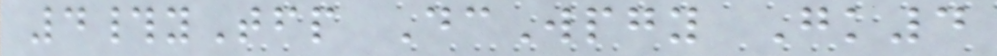4#yTfp DcWpgy Gk4
